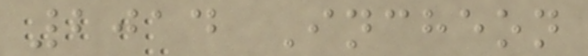2014 Incheon
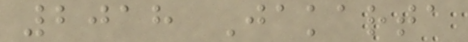2018 Jakarta
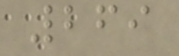269
